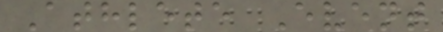Athlete Event
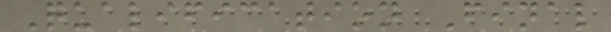Qualification Final
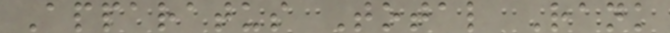Apparatus Total Rank
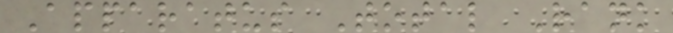Apparatus Total Rank
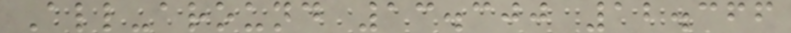All-around 13.300 12.366
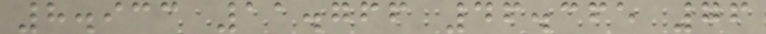8.933 11.766 46.365 76
